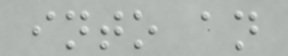into an
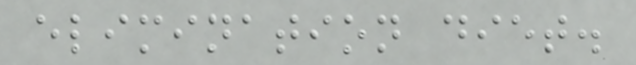elimination diet.
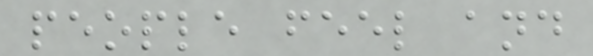people feel and
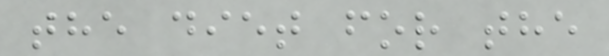the diet for the
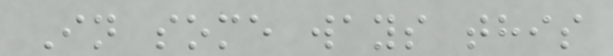In some ways this
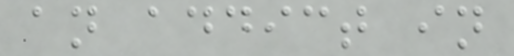an addict in
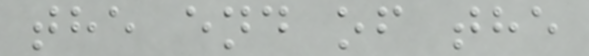the end of the
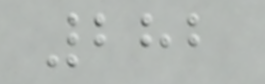282
